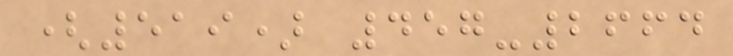(519) 457-2664
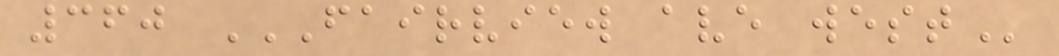360 FAIRVIEW AVE WEST
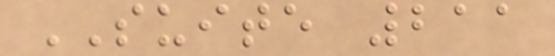SUITE 211
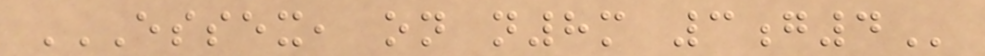ESSEX, ON N8M 3G4
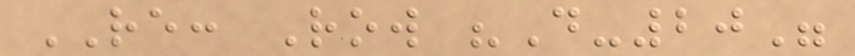RE: Row "D-20"
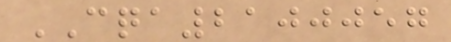CQA2100057
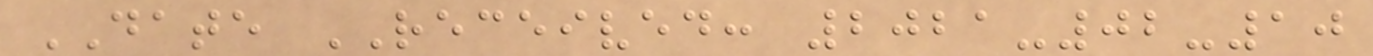DATE RECEIVED: 2021-02-10
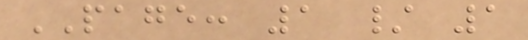PAGE: 1 / 1
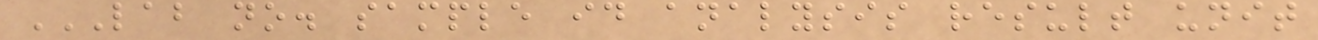LAB NO. SAMPLE ID ANALYSIS RESULT UNIT
